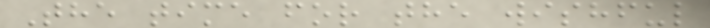The time for the wishful
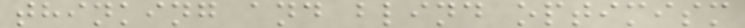thinking and blind optimism
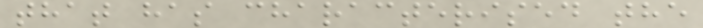that has characterised the
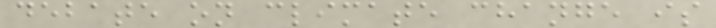debate on climate change is
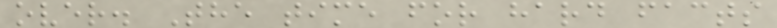over. The time for hard facts
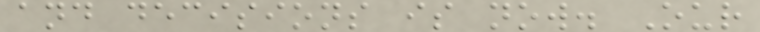and decisions is now. Our
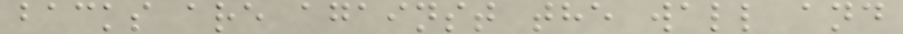backs are against the wall and
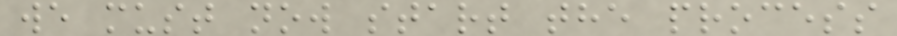we must now start the process
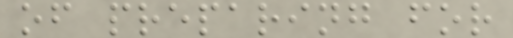of preparing for
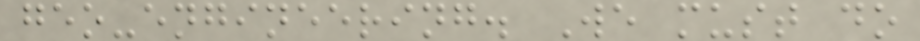geo-engineering. We must do
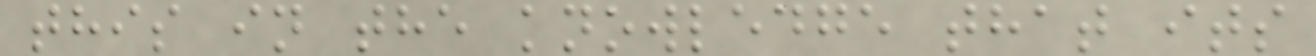this in the knowledge that its
